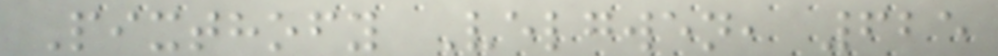Pixthofy Velgwen, 625
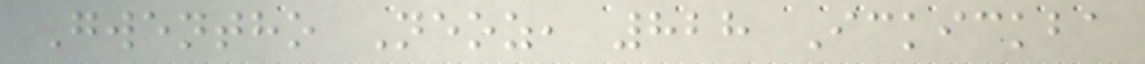Gwentho Neoz, 828 Ickickba
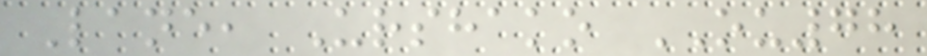Lane, Urshako OU78
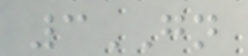3GN
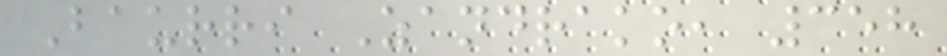Baurri Zandrako, 358
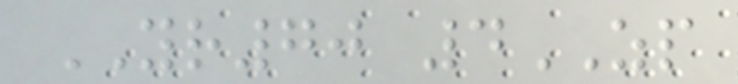YR70 4ZP
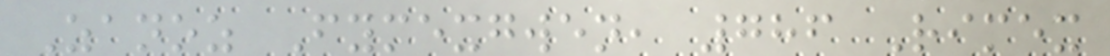Zanoz Fymexgwen, 786 Rimex
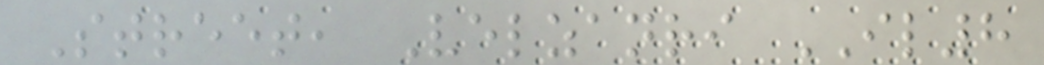Street, Velzanri IL8
